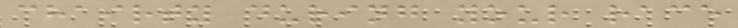chairty during your race
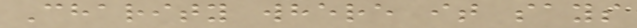Charity where it says
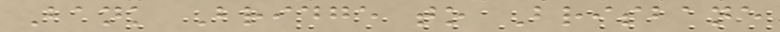Bank Bridge to Brisbane
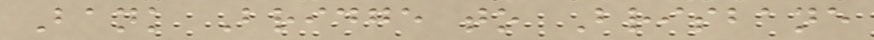Bank Bridge to Brisbane
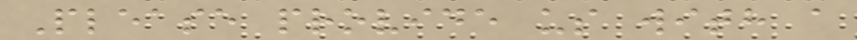Please provide us with a
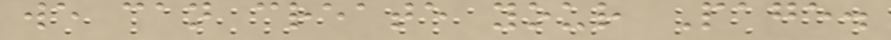we can create your Page.
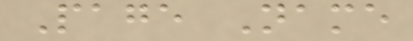Page Name
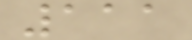111
